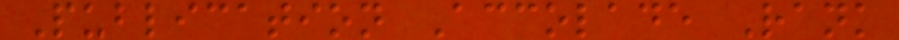Publication Accolade Rank
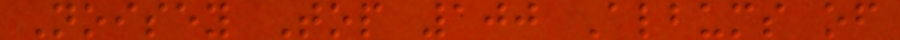Noisey Top 100 Albums of
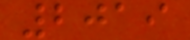2019
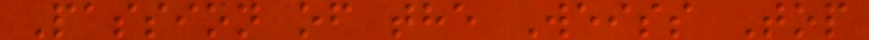Passion of the Weiss Top
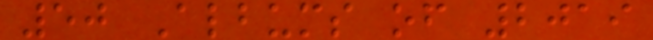50 Albums of 2019
